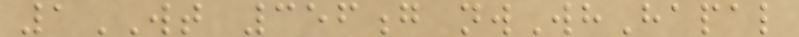1WT 356g nwWhHapal
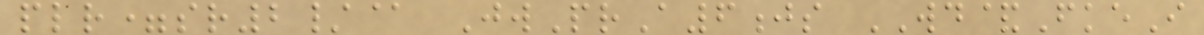plr=sr2/@ JwPrA6js WD&FkeI
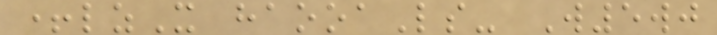+lzX haooaLs- W5wj
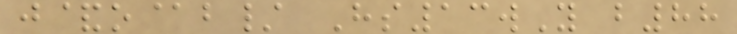j&o@b/ Hs13wY b88
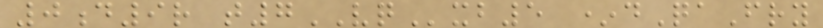0d9r t7VQxb5 *dQaFry
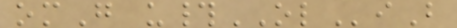omG u#OLiB
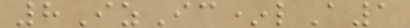8IzIc*lA1
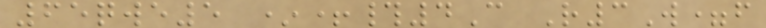65qwe5 *+#4C R3W=f
